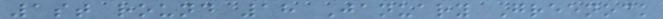1st round 18 January Greenock
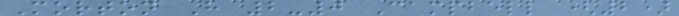Morton H 2-0 Campbell (2)
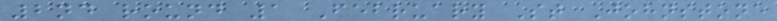2nd round 1 February St Johnstone
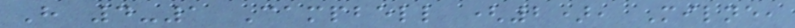H 4-1 Campbell (2), Milne,
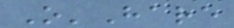O'Hare
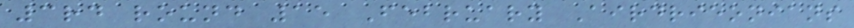3rd round 15 February Airdrieonians
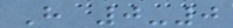H 0-0
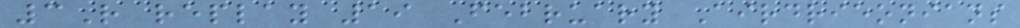3R replay 19 February Airdrieonians
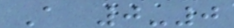A 0-0
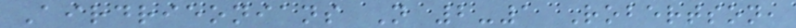Airdrieonians N 2-1 Robertson,
